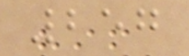257
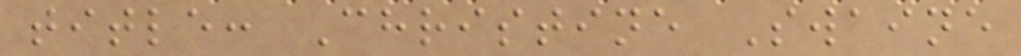title: Christine Swaine
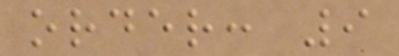order: 9
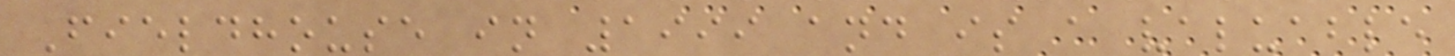Fieldhouse in 1999 and is a valuable
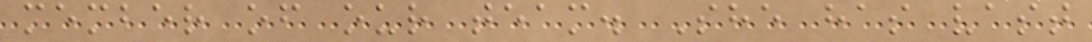member of our team. She has vast
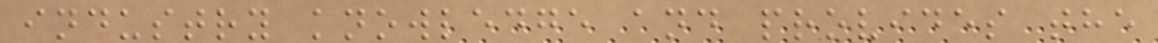industry knowledge and provides the
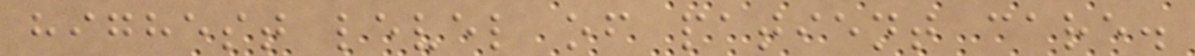highest level of patient care.
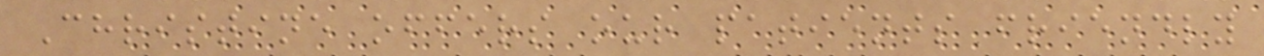Christine offers our patients friendly
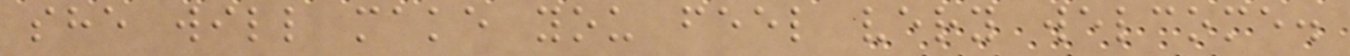she will make you feel very welcome.
